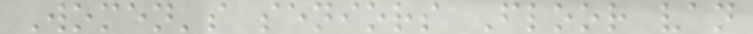Women's seniors Floor van
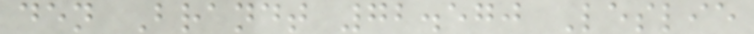den Brandt 72.570 Leslie
